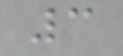3
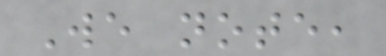We note,
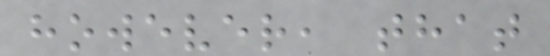however, that
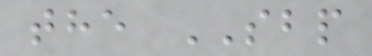the SBP
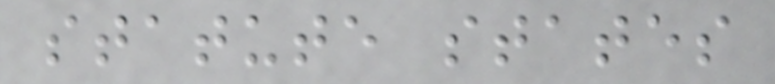statute states
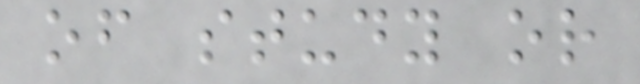of study or
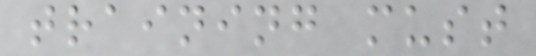training must
